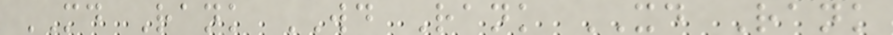MD Rank WD Rank XD Rank
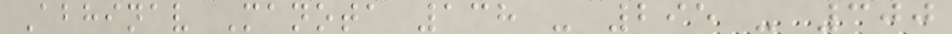Abhinav Manota 138 - 295 - 300
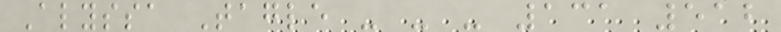Alyssa Tagle - - - 131 512
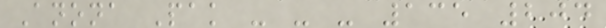Anona Pak - - - 135 204
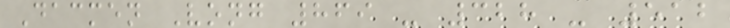Dacmen Vong 869 - 328 - 512
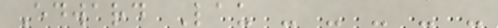Edward Lau - - - - -
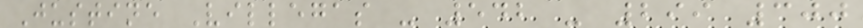Justine Villegas - 542 - 299 300
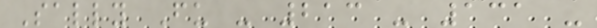Sally Fu - 213 - 131 -
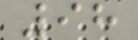98
